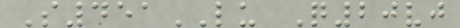S451LU Q20vj
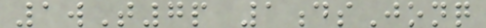1wT7p 1dsJonq
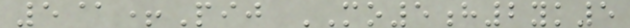5@+Pij MO5h2yk5
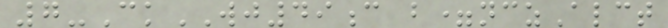7-CkWJ49c b=nczAlct
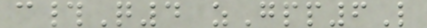c#Q4 zGpp6L
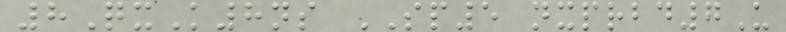8QxK8ns SP5 nxprbd7U
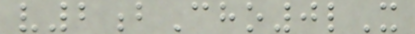v2bCho0lX
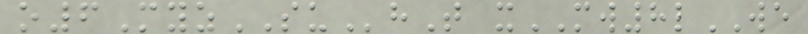o6MyzSUhT xMW8lWE
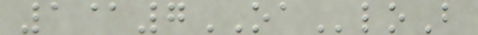1@7OAloB
